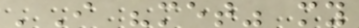'I "met" my
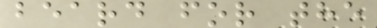beard for the
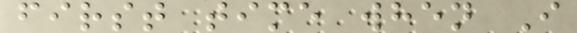first time when I
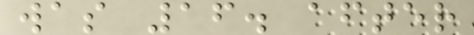was 16. after
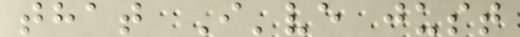that I've just
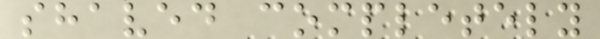shaved completely
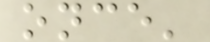once'
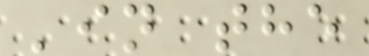'in the
